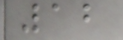12
